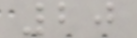20
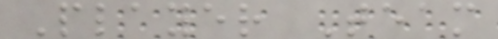Player Team
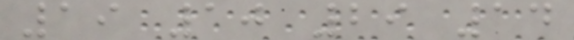19 10 29 14
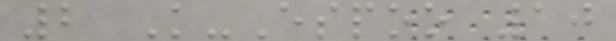2 K-Espoo 10
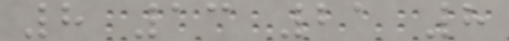8 13 21 8
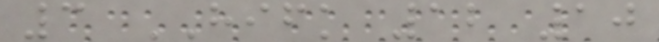3 HIFK 12 10
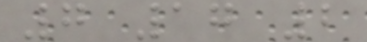7 17 2
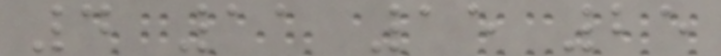4 11 15 25
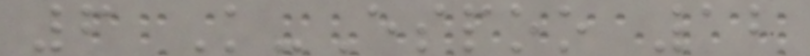6 K-Espoo 12
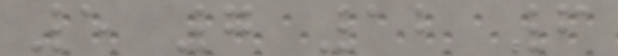5 7 12 6
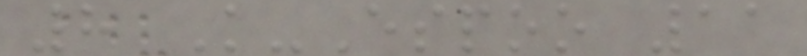8 K-Espoo 11
